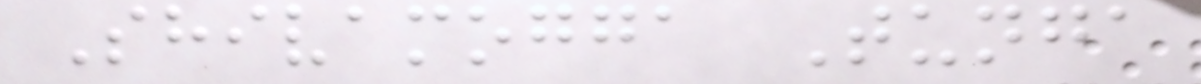Shivamogga Tunga
